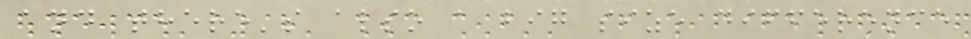and there's also a big size difference
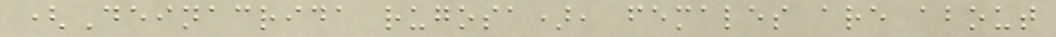(Deinacrida rugosa), females are about
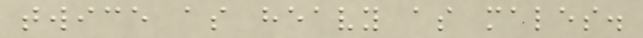twice as heavy as males.
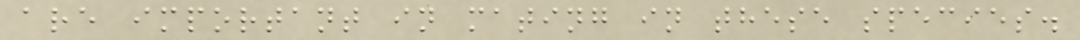are important in mating in these species.
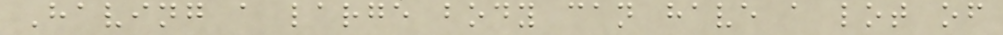Having a large body can have a lot of
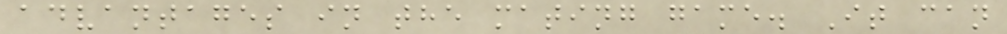advantages in the mating game. It can
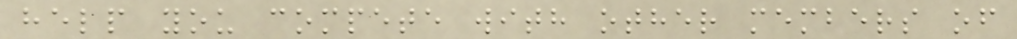help you compete with other members of
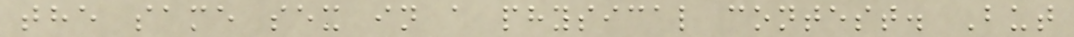the same sex in a physical contest. But
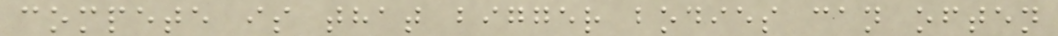compete is that bigger bodies can often
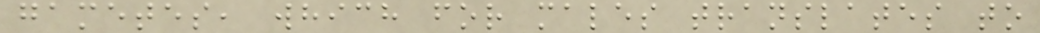gametes, which for males translates to
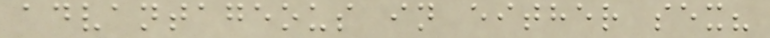advantageous in either sex?
